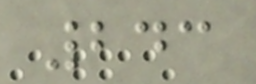243
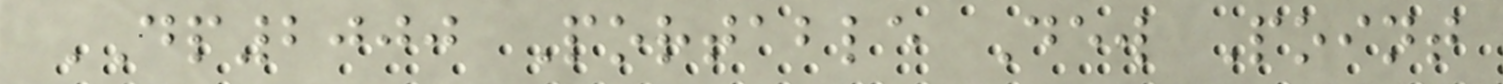DP2000 Portable Dew Point
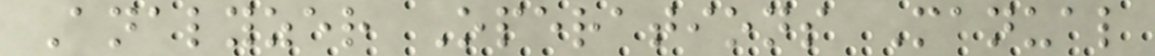Analyzer Operations Manual
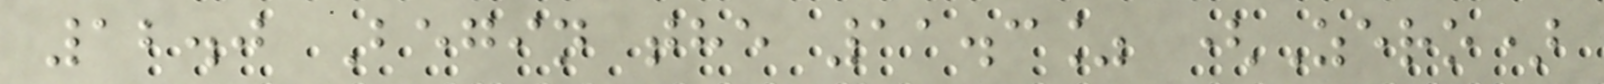12.0 Begin the 11.3% (Zero)
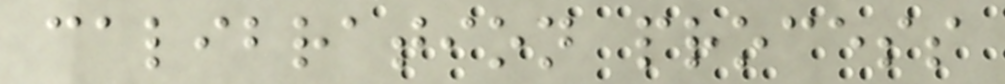calibration process
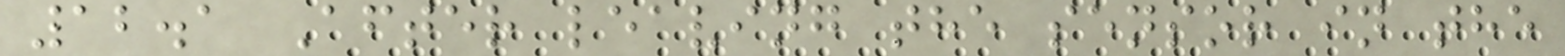12.1 After leaving the sensor in the
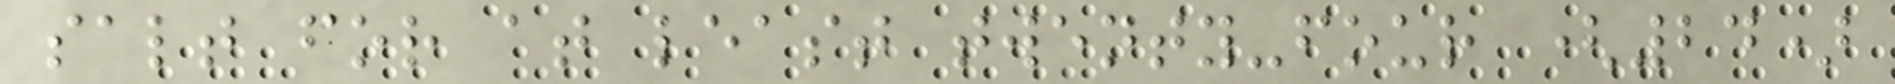salt for at least twenty-four (24)
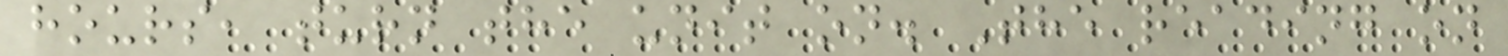hours, turn the unit on. The reading on
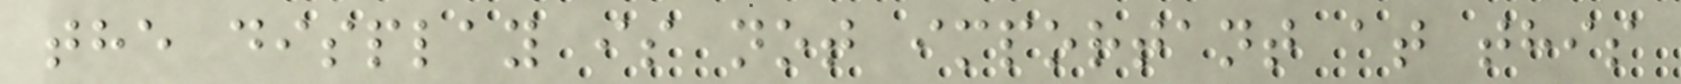the display is not important at this
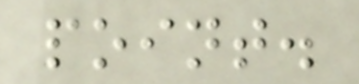point.
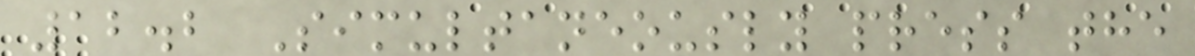12.2 Simultaneously press the
